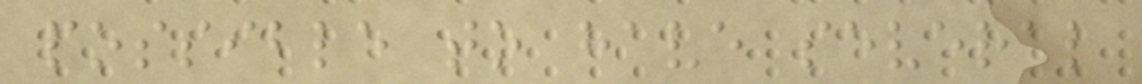possible to have several
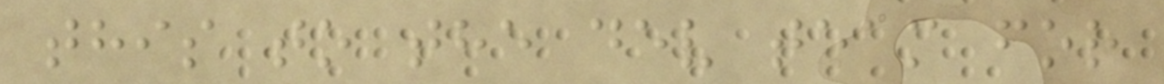this to the dev team for
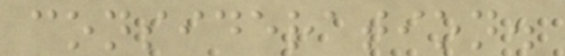consideration.
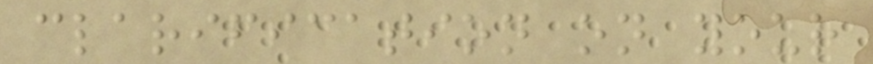clarification on your
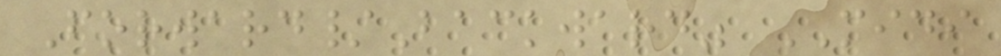Forward/Backward" MIDI
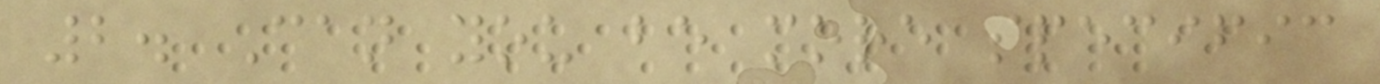2. Can you be more specific
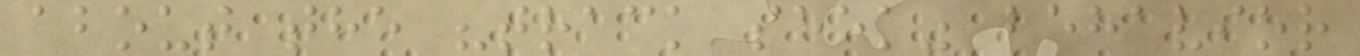about the "track seek" behavior
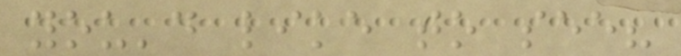you'd like to see?
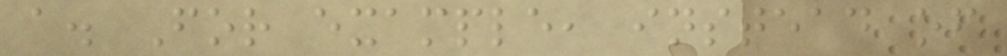a. For example, instead of
